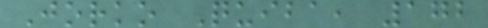Jorko Quiba, 172
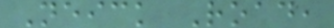Neick Road,
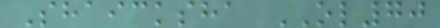Shaicksha OL70
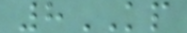8KP
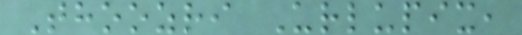Thoozri Urlupix,
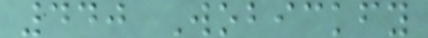440 Wobickfy
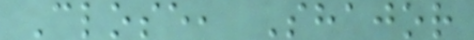Close, Shajor
